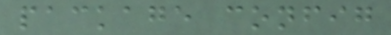package config
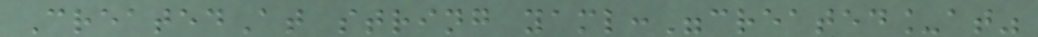CreatedAt string yaml:"created_at"
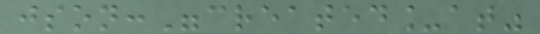json:"created_at"
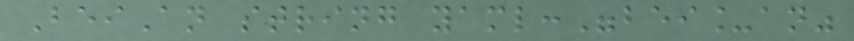BeiAn string yaml:"bei_an"
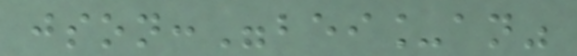json:"bei_an"
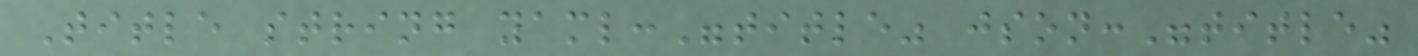Title string yaml:"title" json:"title"
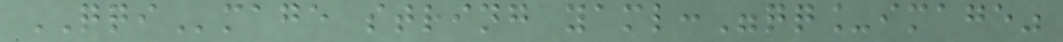QQImage string yaml:"qq_image"
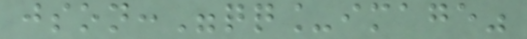json:"qq_image"
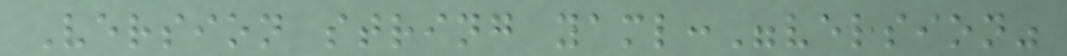Version string yaml:"version"
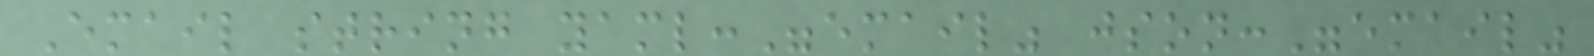Email string yaml:"email" json:"email"
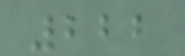222
